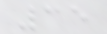35
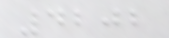4202
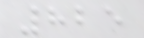825
